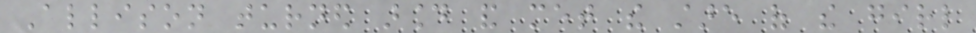Allison turned around and met the stare of the girl
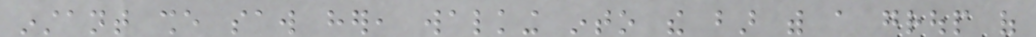instant she saw her, walking into the bar with a group of
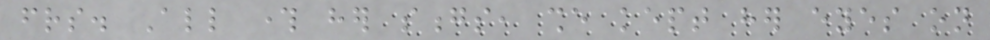friends. All through her songs, she kept her eyes on
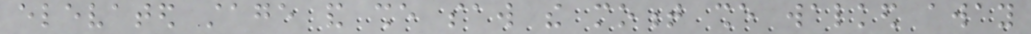elevated stage and she saw the moment she walked away
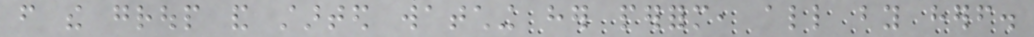from the group and started watching her perform, all by herself.
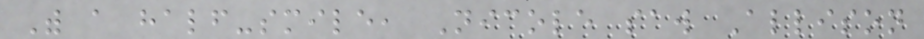With a half-smile, Nicole saw Allison
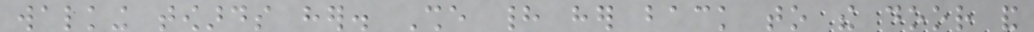walking towards her. She had her back to the door and
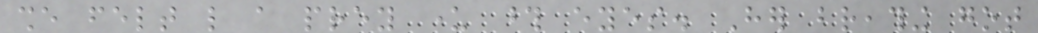she felt like a prey under those eyes. Her breathing got
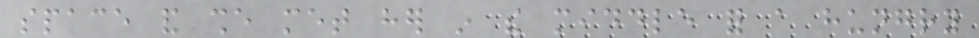space and she met her in the middle for a hungry
